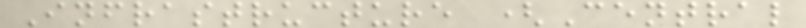Infrastructure (Central
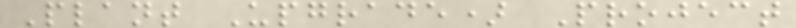Plant Upgrade) Project
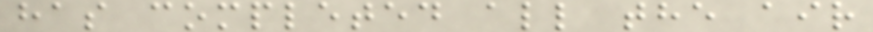has completed all the air
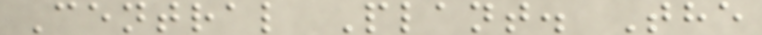Central Plant. The
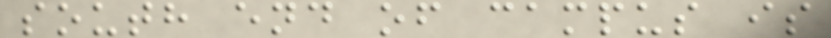south end of campus is
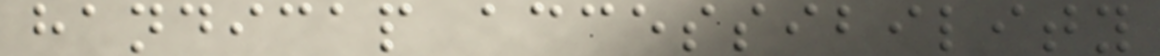handicap accessibility
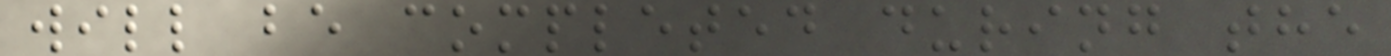will be completed during the
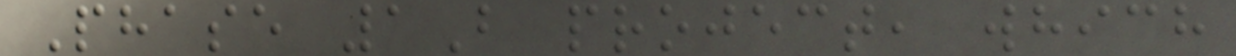Phase 1B project, which
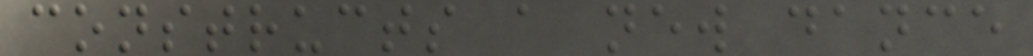constructs a new dance
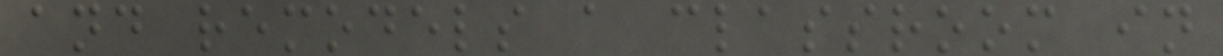and remodels a classroom in
